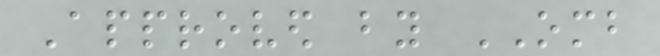Approved by OMB
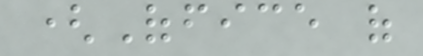(Office of
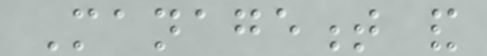Management and
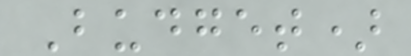Budget)
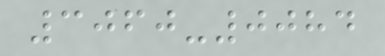3060-0084
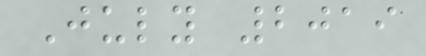July 2019
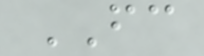FC
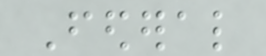Federal
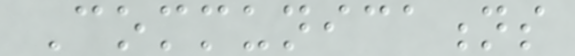Communications
